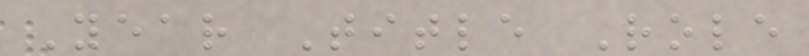Year Title Role
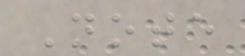Note
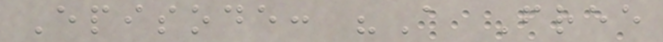Episode: "A Free
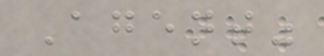Agent"
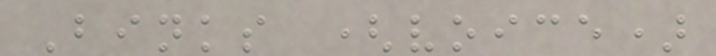Binks (voice)
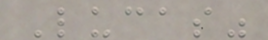Lucas"
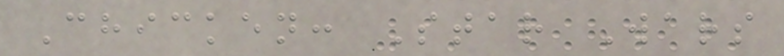Chicken: Star Wars
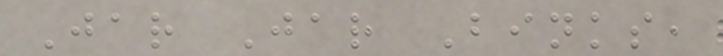Jar Jar Binks,
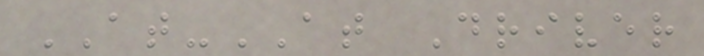AT-AT Driver
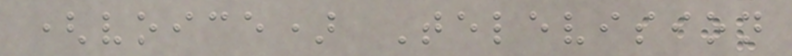(voice) Television
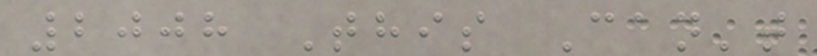2008 This Can't
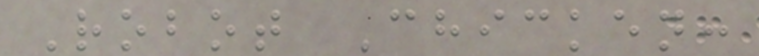Robot Chicken:
